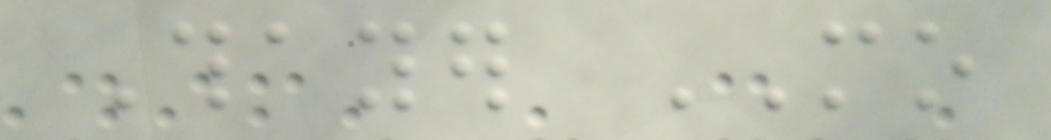Thayer MO
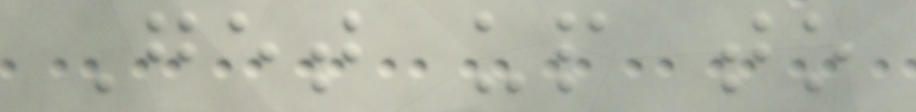Get up to
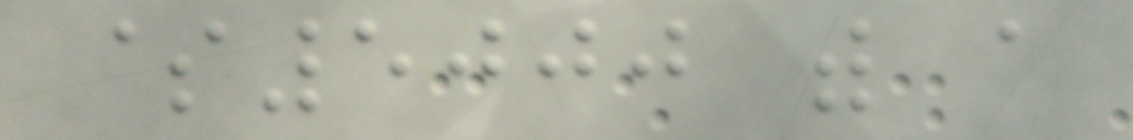$5000 with a
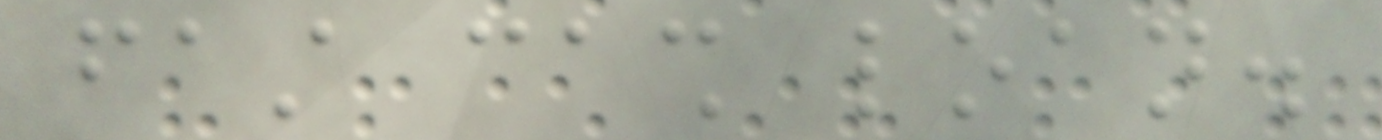fast cash loan.
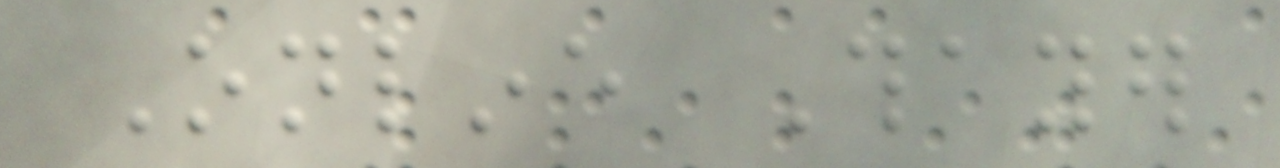Online Thayer
